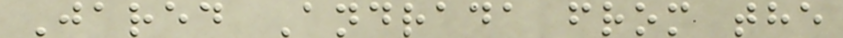Jared Andrada from the
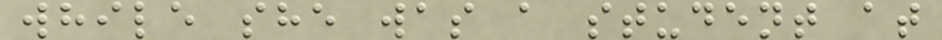while she was a student at
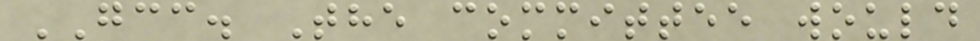GCC. The committee would
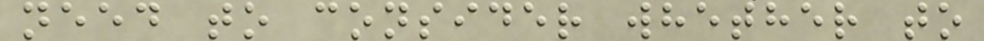need to consider whether to
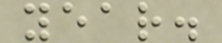year.
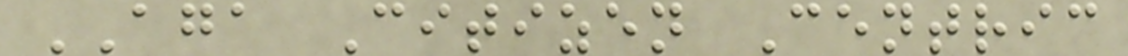AGA Citizen Centric
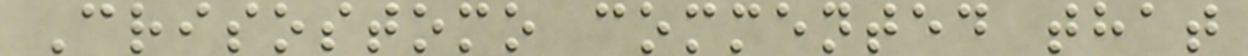Crisostomo commented that
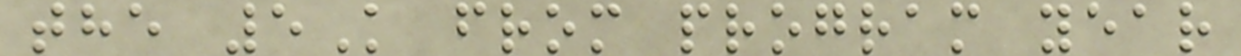the 5K from program year
